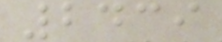2439
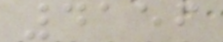4156
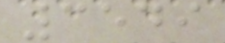3549
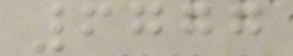6777
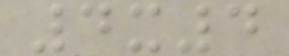4x4
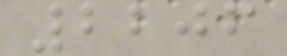2206
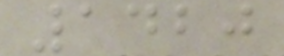1420
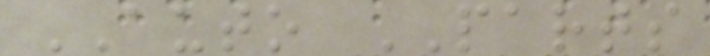AUTO PARTS
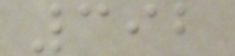392
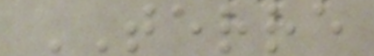TERRE
